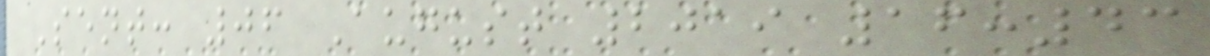Sent: 06 August 2019 16:43
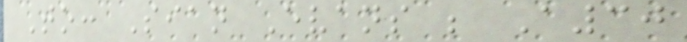To: Sian Evans ; A30
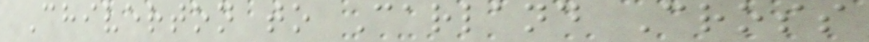Chiverton to Carland Cross
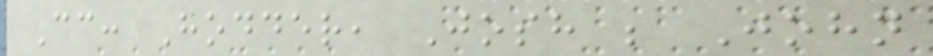Cc: Hodder, Josh ; John
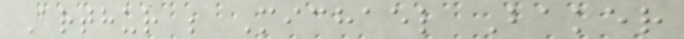Arthur ; Michael Baker
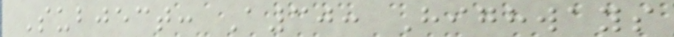Subject: A30: Highways
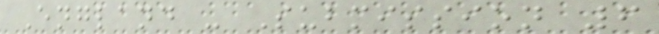England - Submission 6
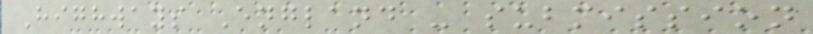Highways England - submission
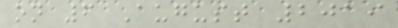on 6 August 2019
